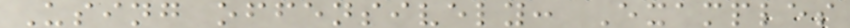Using offensively: Examples
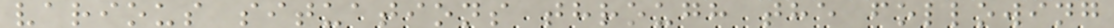various situations through the following
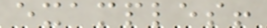examples!
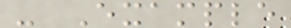- Example
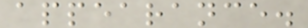appearance.
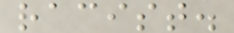racist.
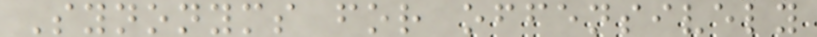Synonyms for offensively
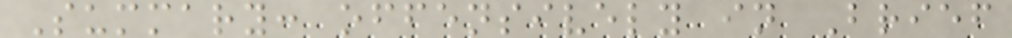Summary: offensively in Brief
